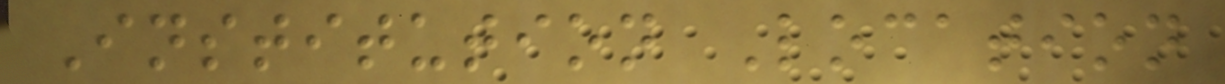Institution Location
